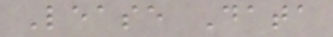Lease Data
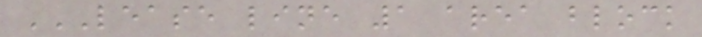LEASE LINE 1 AREA BLOCK
